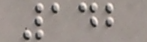142
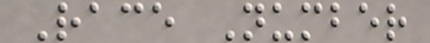Race Number
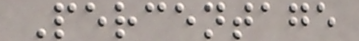Percentage
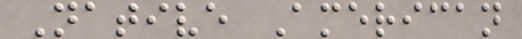Native American
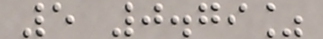5 0.79%
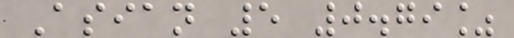Asian 5 0.79%
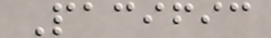Pacific
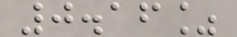0.16%
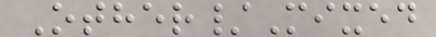Other/Mixed
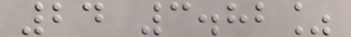24 3.82%
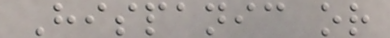Hispanic or
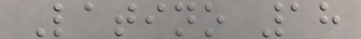Latino 18
